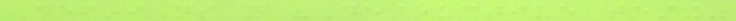Definitions for "Destructive testing"
